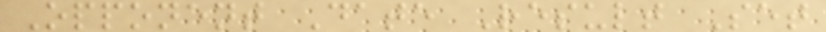Opponent Date Result Set
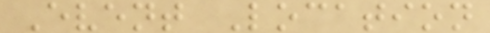Event Location
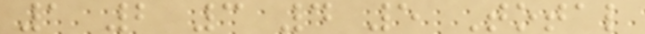1 2 3 4 5 Total
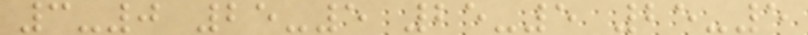3-0 25-5 25-5 25-5
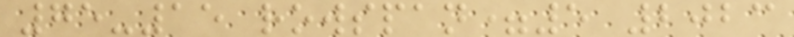75-15 rowspan=5 2023
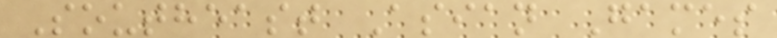Southeast Asian Games
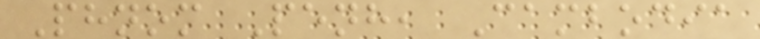Phnom Penh, Cambodia
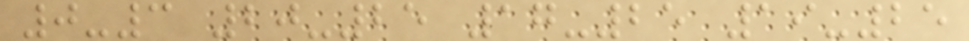0-3 20-25 17-25 19-25
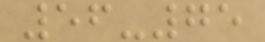56-75
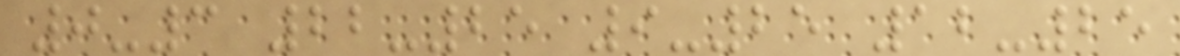0-3 22-25 9-25 12-25
